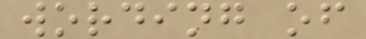wording of
